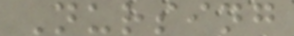Nursing
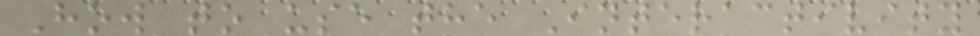How to use the Interactivity
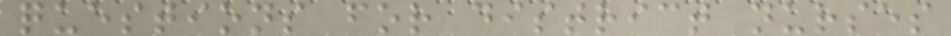questions for district nurses
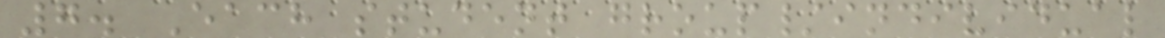7. Each student group/individual
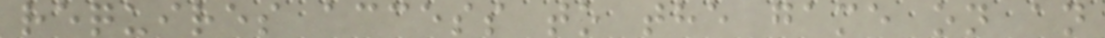requires access to the game on an
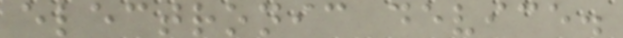electronic device.
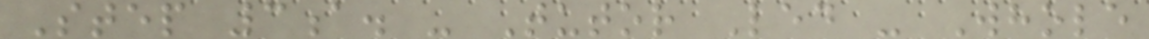Step 3a. - Tutor Led - Whole
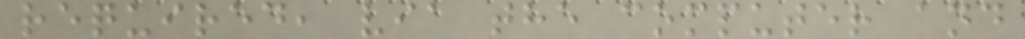required, via the computer and
